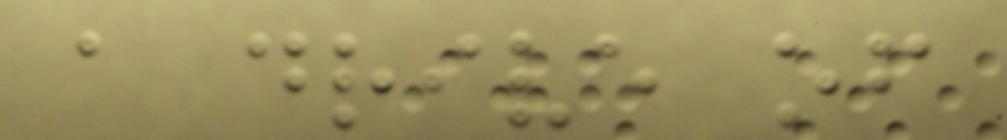a drive of
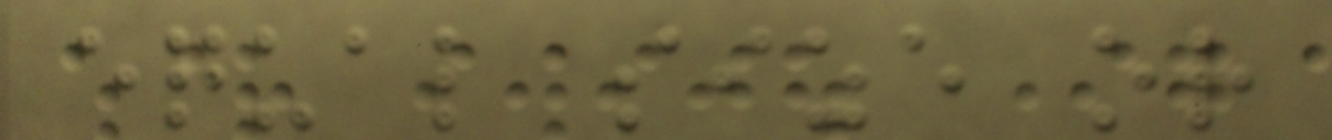equal size or
